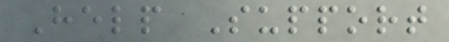Help Support
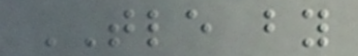TLE by
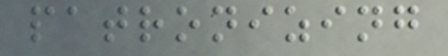patronizing
